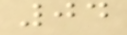04
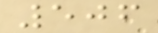506
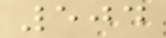504
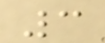3
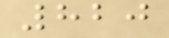820
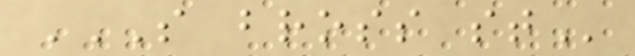S BROSS ST
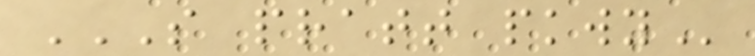S PRATT PKWY
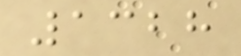1328
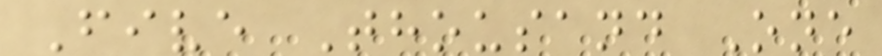Five Thousand One
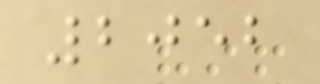2052
